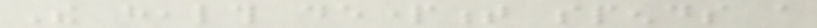The health department spends a
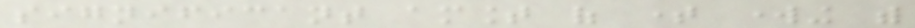significant amount of time working with
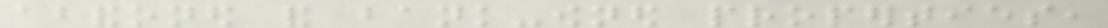abandoned and bank-owned properties,
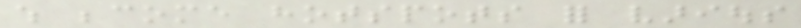which become hotspots for various
